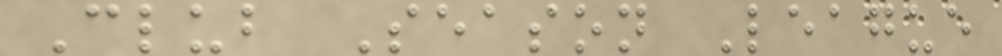Club Season League
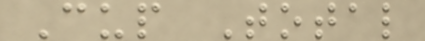Cup Total
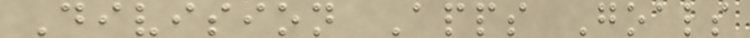Division Apps Goals
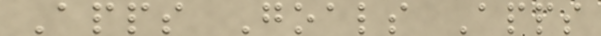Apps Goals Apps
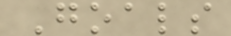Goals
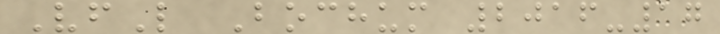VfL Bochum 2016-17
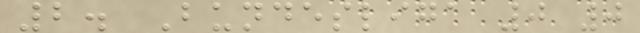2. Bundesliga 0 0
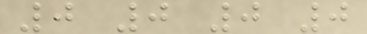0 0 0 0
